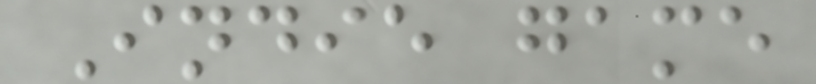Indie game
